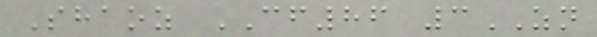Shaoz CF86 3ZN
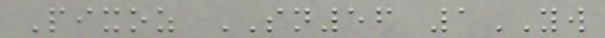Pixoz SN56 1YW
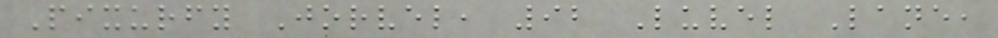Pixurfy Jorvel, 92 Luvel Lane,
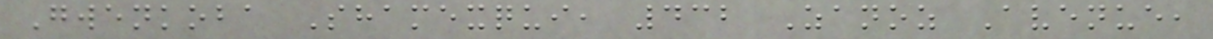Gwenkoba Shamexqui, 432 Zanoz Avenue,
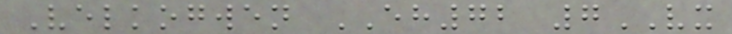Velkogwen EH72 7VX
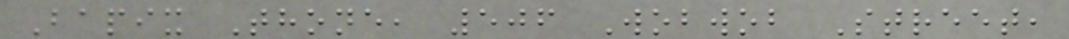Bapix Thone, 506 Wobwob Street,
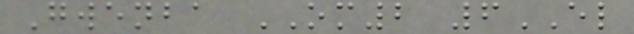Gwenba OM2 6EL
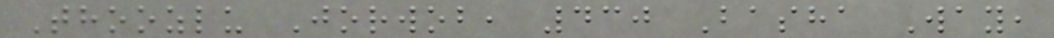Thoozlu Jorwob, 430 Basha Way,
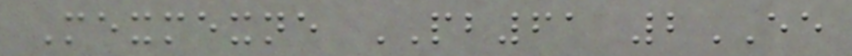Mexmexne PB61 2EE
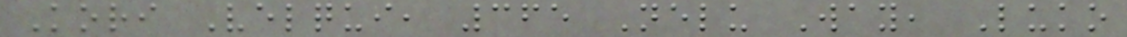Kori Velqui, 365 Nelu Way, Luko
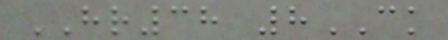HR38 8CK
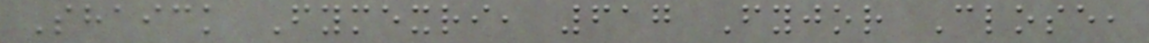Shaick Fymexri, 617 Fyjor Close,
